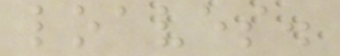loaves.
